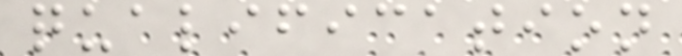qualification
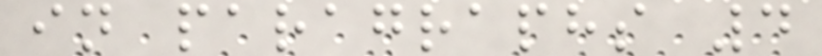in paragraphs 4
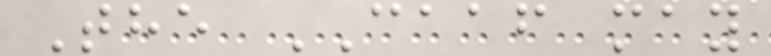The CAAF may
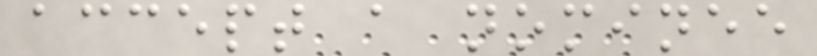accept a nominee
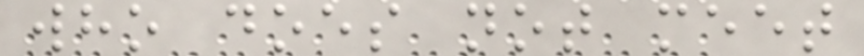who does not meet
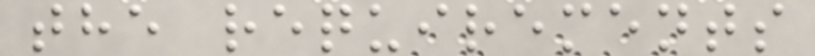the requirements
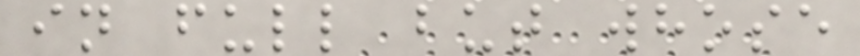in full but whose
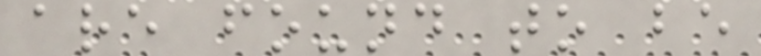are found to be
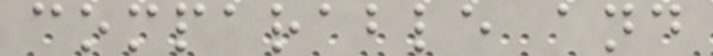comparable and
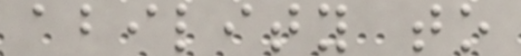ability to
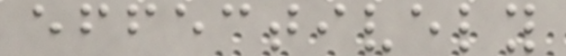effectively
